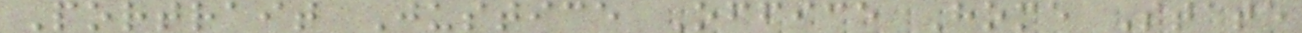Portrait Justice Office Home State
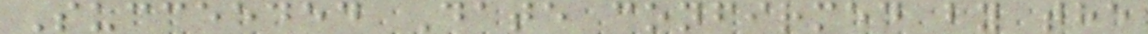Succeeded Date confirmed by the
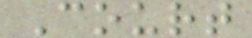Court
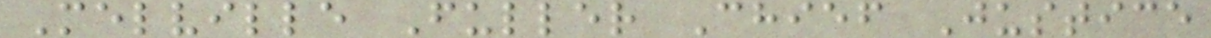Melville Fuller Chief Justice
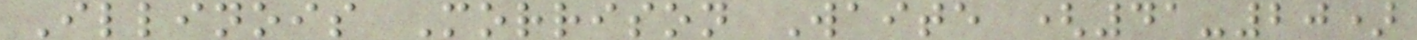Illinois Morrison Waite (41-20)
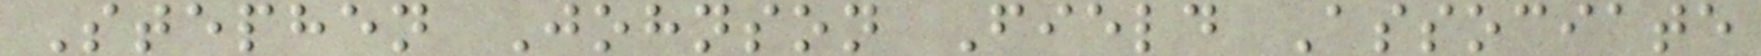Stephen Johnson Field Associate
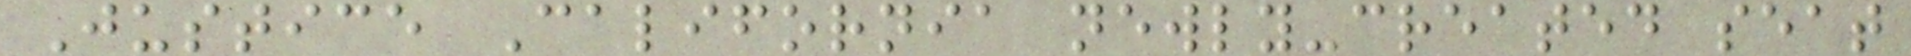Justice California newly-created seat
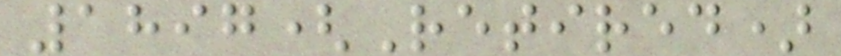1897(Retired)
